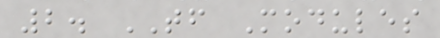2. TF Modules
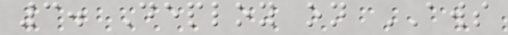3. Deploy on AWS
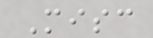Misc
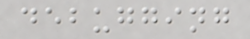debugging
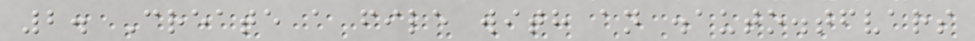2. Create a file with an .auto.tfvars
